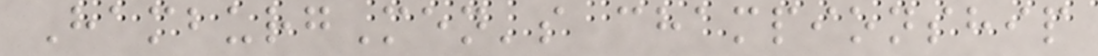HamburgMen's championship
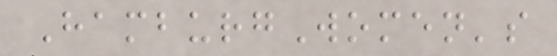HamburgWomen's
